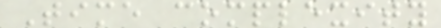Time complexity
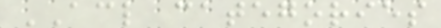ACL categories
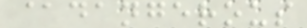@dangerous
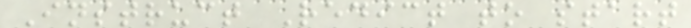Instruct Redict to start
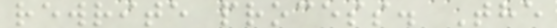rewrite process. The
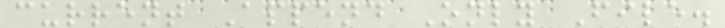current Append Only File.
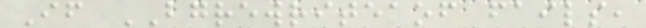If BGREWRITEAOF fails,
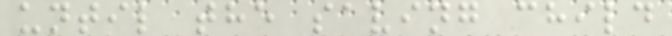until the saving child
